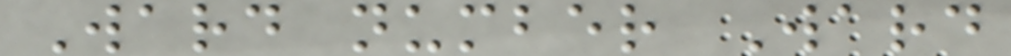Ward number Ward
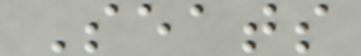Seats
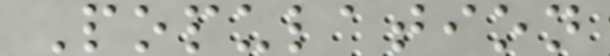Population
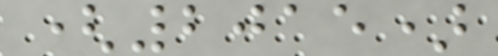(2015)
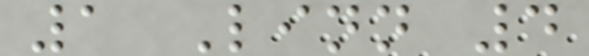1 Linn 4
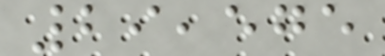29,575
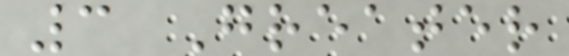3 Greater
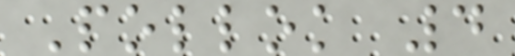Pollok 4
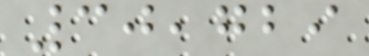30,729
